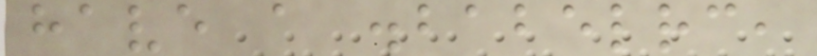have a .babelrc,
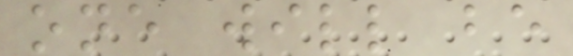one will be
